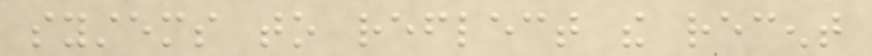systems to reflect the recent
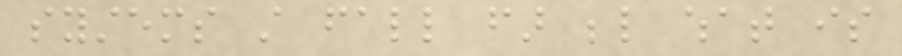systems still fall far below what is
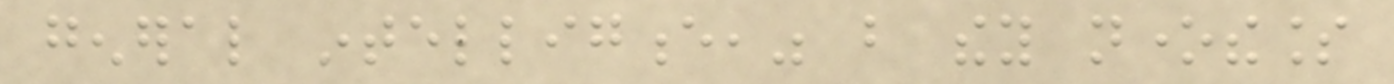general intelligence," but they nonetheless
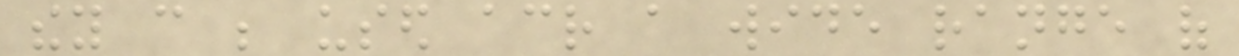they can be used across a wide range of
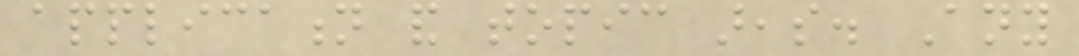application and topic areas. Any
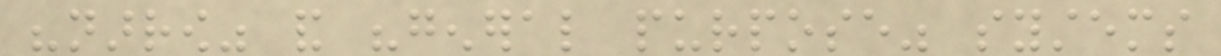"narrow" and "general purpose" systems
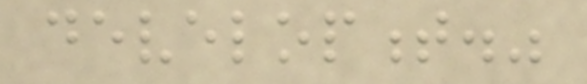development."
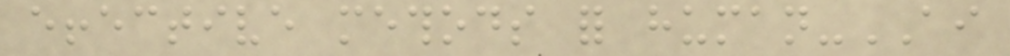effective methods for human-AI
